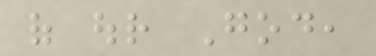of our God,
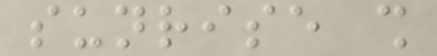sunrise shall
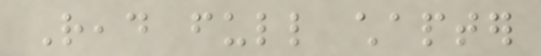Read full chapter
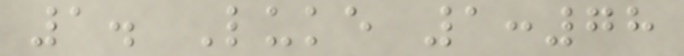1. Luke 1:78
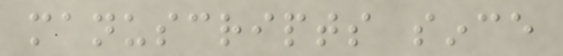manuscripts since
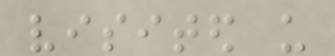visited us
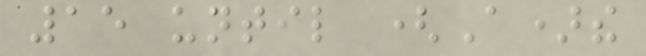15 until (A)the
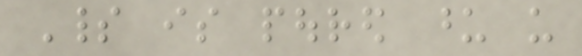Spirit is poured upon us
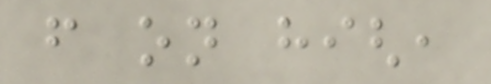from on high,
